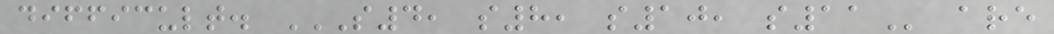difficult. S4, S8, S10, S11 are
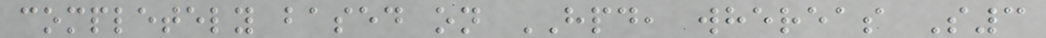completely based on HPD, whereas S3
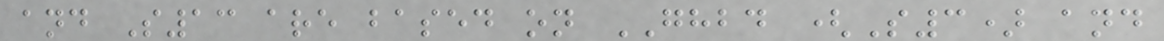and S13 are based on GHBD (S3) and
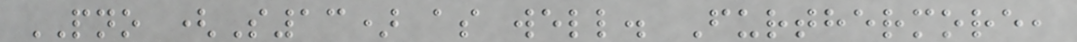PNO (S13) as well. Furthermore,
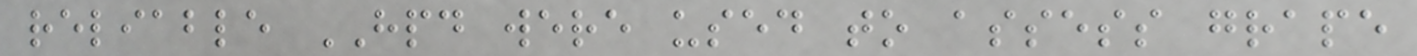reliable HPD were used to assess grape
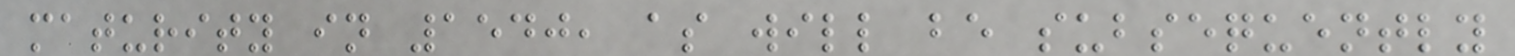maturity in 1540, as will be subsequently
